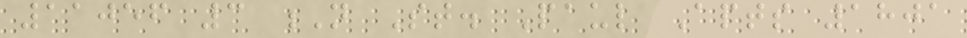11056 3 N St. Paul Apts 1801
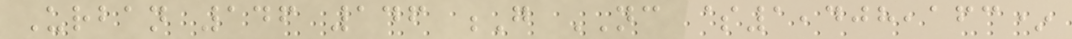Urban 146 146 G NC $1,408,163*
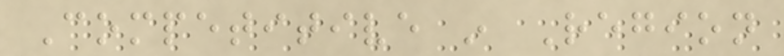Competitive in Region
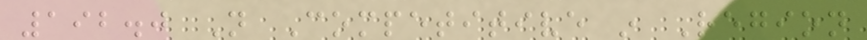192.0 Not Competitive in Region
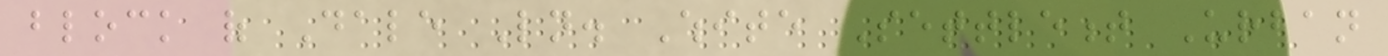block of Dale Ln. White Settlement Urban
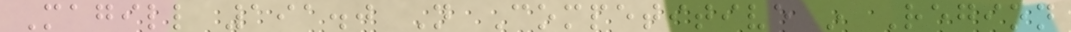Magill 191.0 Not Competitive in Region
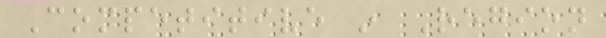Competitive in Region
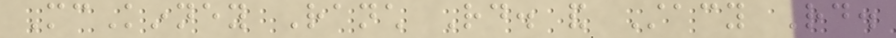McKinney Ranch Rd. and Stacy Rd.
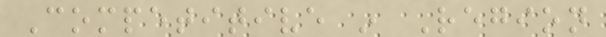Competitive in Region
